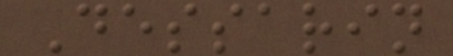Dessarin
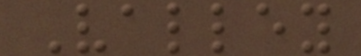Valley
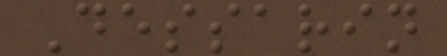Dessarin
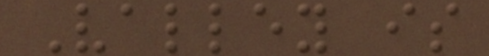Valley is
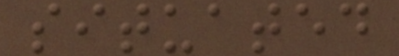situated
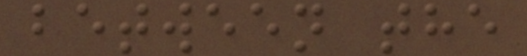between the
